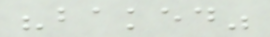"baked"
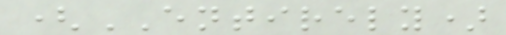(ENTIRELY)
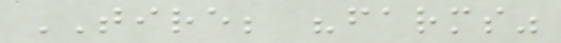TIRE; "farms"
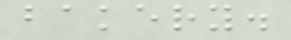bakery.
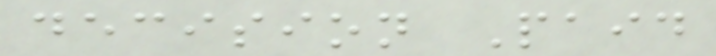decision Paid
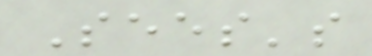Sees's
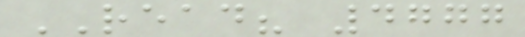READ? 4777
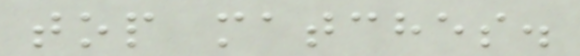top matches.
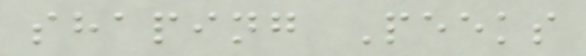shaping Peeks
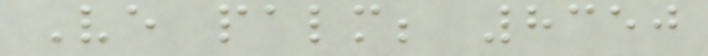Ve palm; 8350
